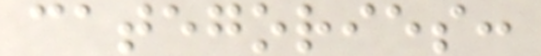categories:
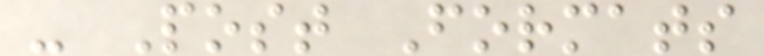- Post Formats
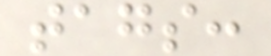tags:
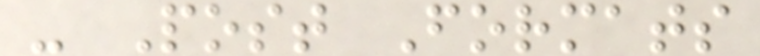- Post Formats
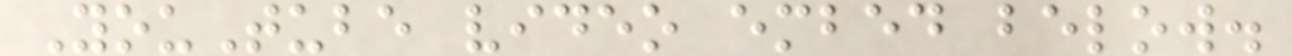YouTube video embed below.
